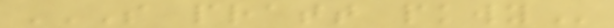S PRATT PKWY
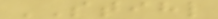STIHL
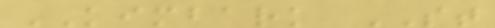KIMBARK ST
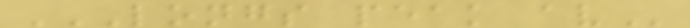LONGS PEAK AV
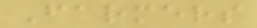Farmers
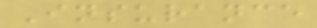Insurance
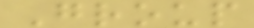Group
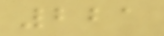221
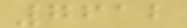7612
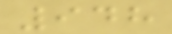948
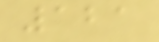121
